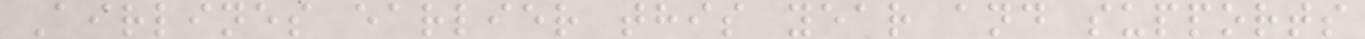Airlines earlier this year and supports
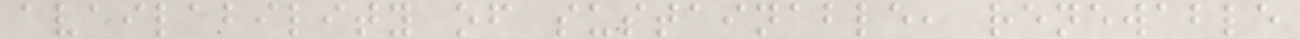availability of sustainable, renewable
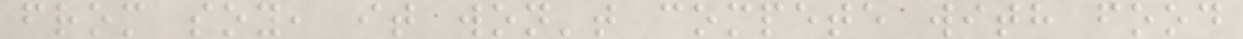from soy, it won't compete with food
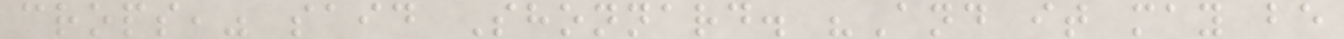crops," said Shonnard. "And it may be
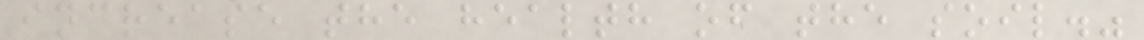increase the health of the soil."
